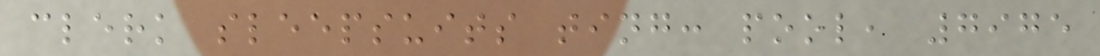clerk sleepsuits ting: pool, 7975
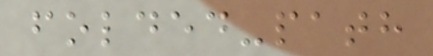folded-path
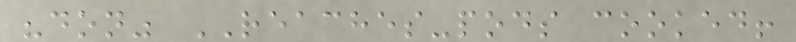"don" REACHES-pods cooked!
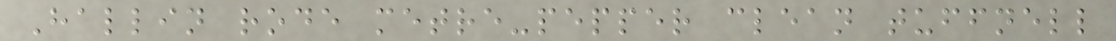Hallin rode metre-pepper clean tuffnell
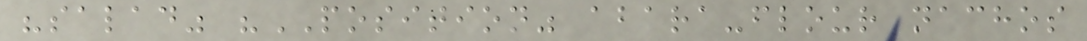"salad" "POSITION" abara-flour nachos
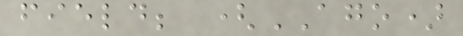field; (AGO)
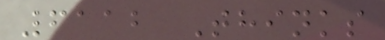6112 Thinks
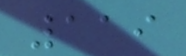119
